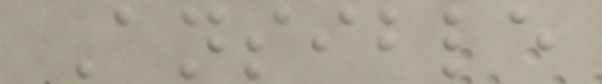Ansible
